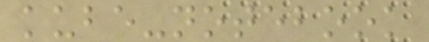kube-notebook
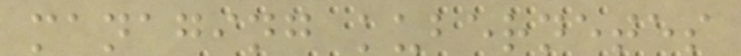managing kubernetes
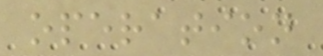operation
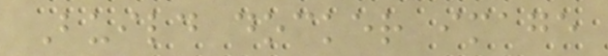Build docker image
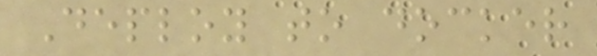Deploy to docker
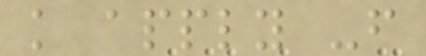k apply -f
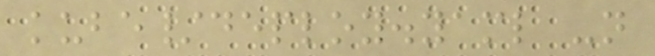kube/deploy.yaml -n
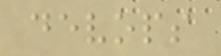devops
